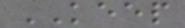KEEP
